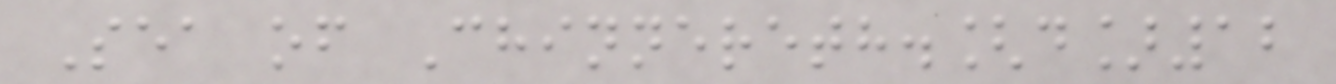Sea of Chinnereth.[d]12
